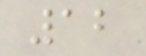12
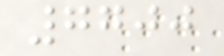7700
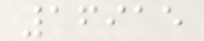16915
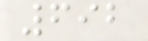692
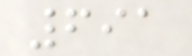691
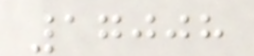17008
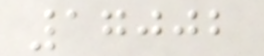17002
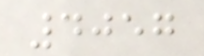4057
